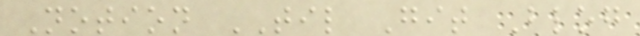Notion TIL Git Blog
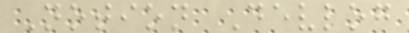Notion Devlog
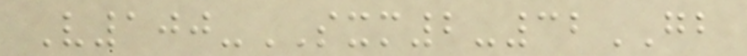V100-SXM2-32GB
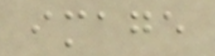image
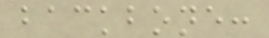backbone:
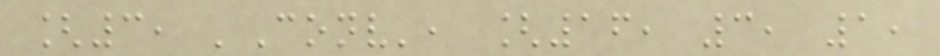[3, 'Conv', [16, 3, 1,
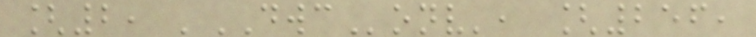[2, 'DWConv', [256,
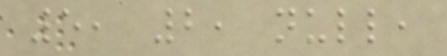5, 2, null,
